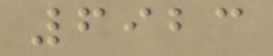6923
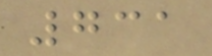731
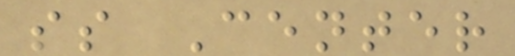ss Center
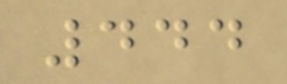444
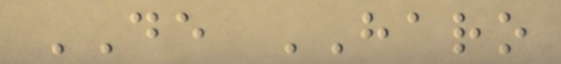DE HARO
